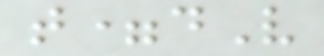t=dV
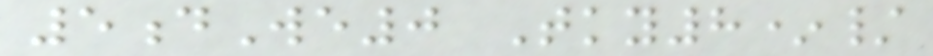5dWe0 Tky8*/
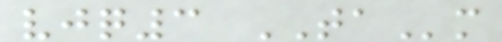vjq3 TAm
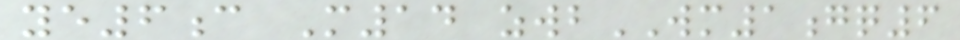ye6c M14 zwbWM1gq6
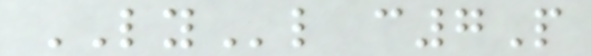LYl c7P
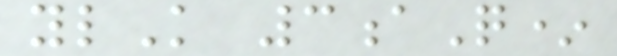ylK 3aQ*
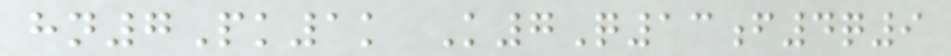hn7Pk1k K7Q13f4q9
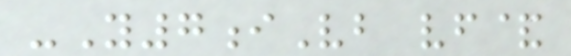-Y7iVb vf&
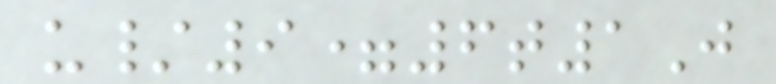u/9=6t1J
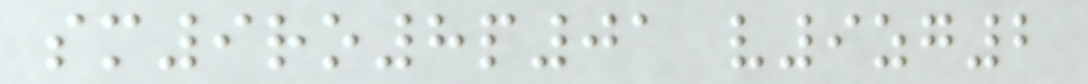sm9ro8p01 v9zg2
